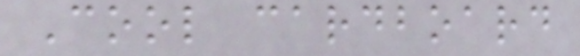Cool cardboard
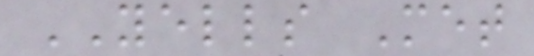YELLS Met
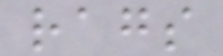rags
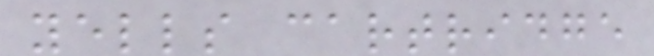yells cartridge
